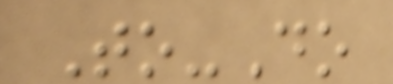To-Do
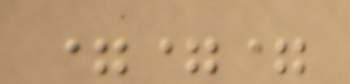===
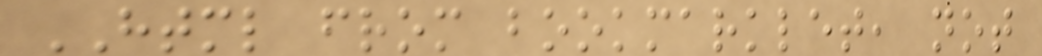HTML from bookmarklet, not
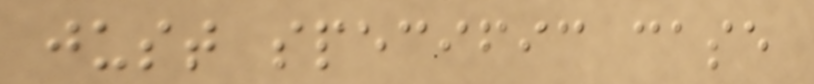just specific case
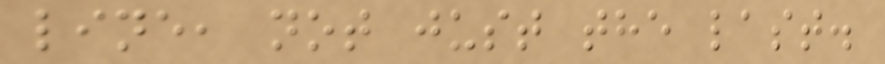line, not just the last.
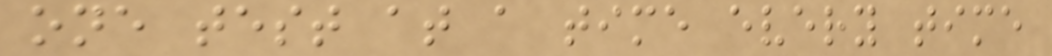one test at a time every time
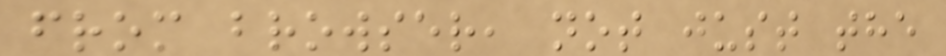from browser, not just the
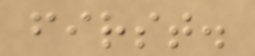first.
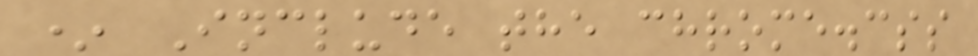* Include the chrome.css
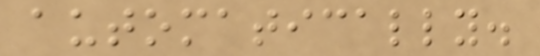automatically.
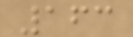163
